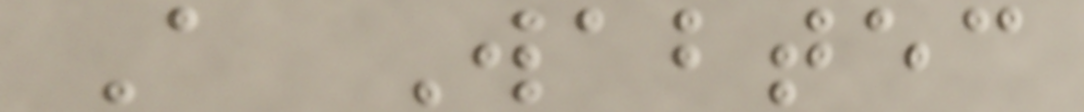A Wabtec
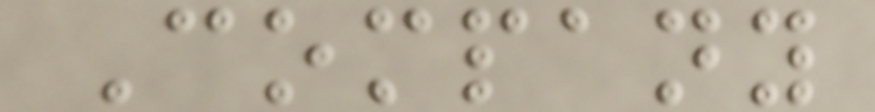Company
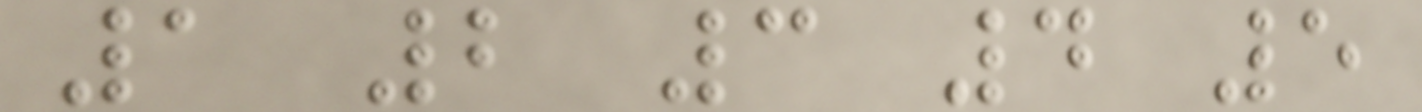1 2 3 4 5
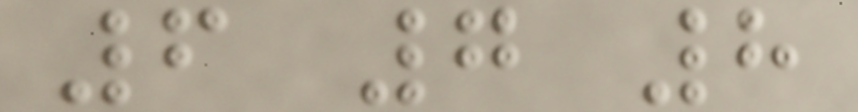6 7 8
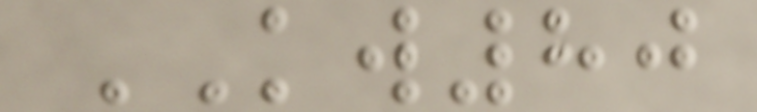KW80
